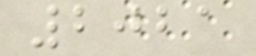2021
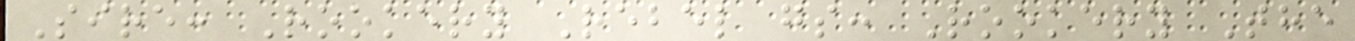Sire: Rookery Rebel gs: Rookery The
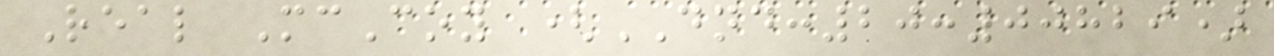Real McCoy (DND:20:00829)
